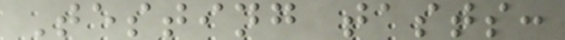Testing tasts:
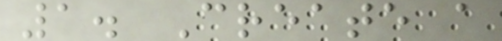1. Create a
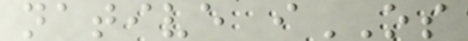native iOS
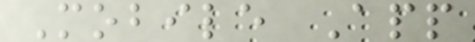Mobile App
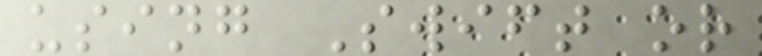using Swift or
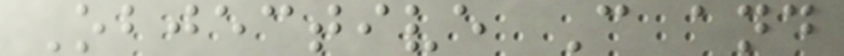Objective C and
